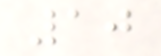10
